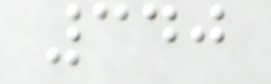340
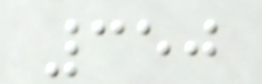350
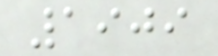1909
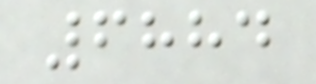6884
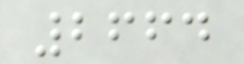2664
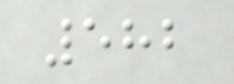582
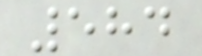584
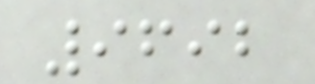9692
